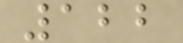122
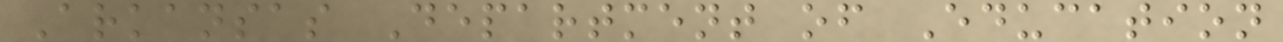Arkansas Department of Education
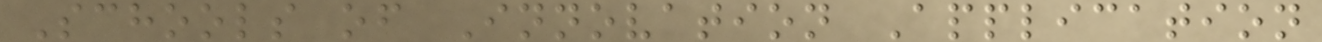Schools of Innovation Application
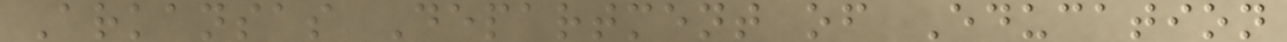Arkansas Department of Education
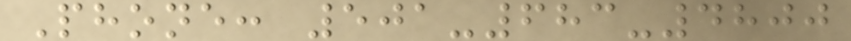Phone: 501-683-4800
